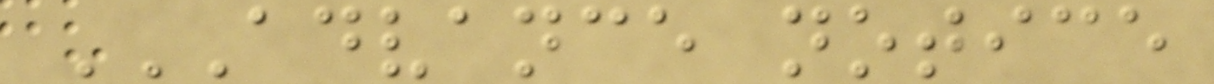ADVANCE NOTICE
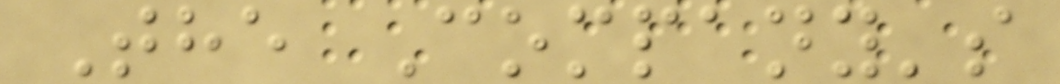The Company's
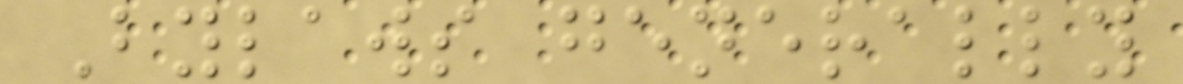Bylaws generally
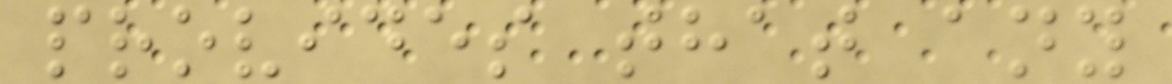provides that any
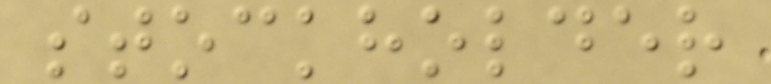stockholder
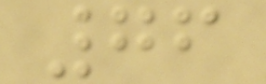76
